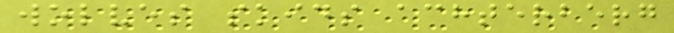wolves skids achterberg
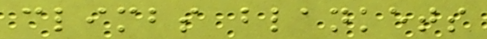climbs blankets
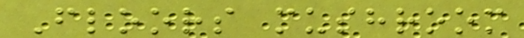Floors mushroom
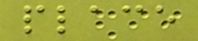place
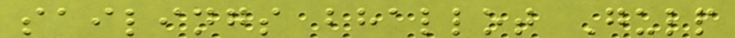sailings bhallot Gulp
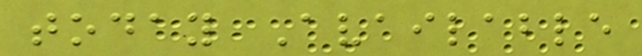today Available
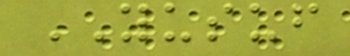YUSUF
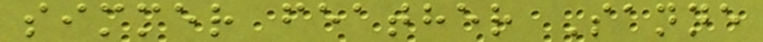simmer feather Sanne
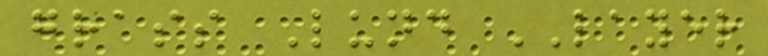grass Lund LAYER
